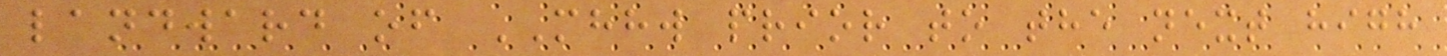landward of MHHW prior to the next high
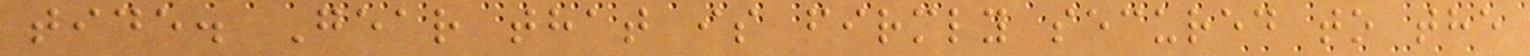tide. Gear that is firmly secured to the
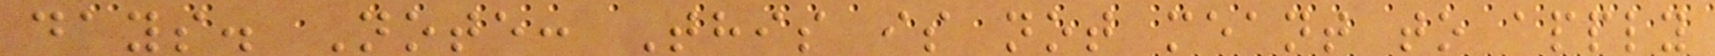days. Note: This is not meant to apply
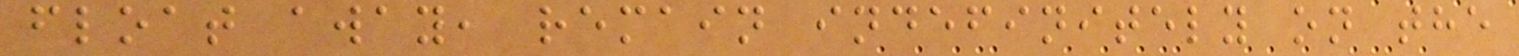float away, remain indefinitely on the
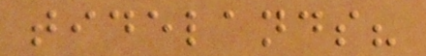tidelands?
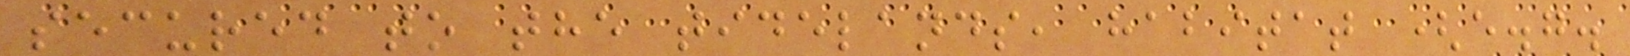secured to the tidelands, habitat (e.g.
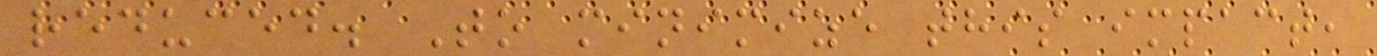reduced. To minimize this impact,
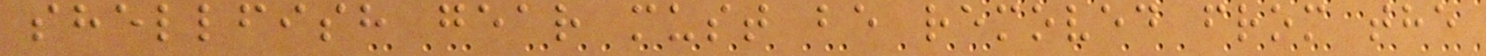shellfish gear must be removed from the
